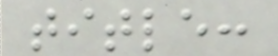title:
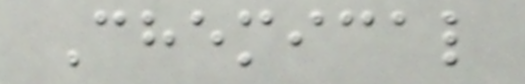Chemical
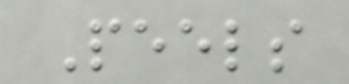Peels
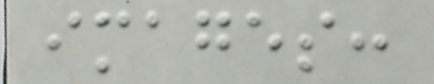images:
